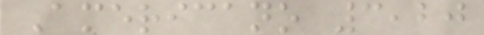Americano 3,20
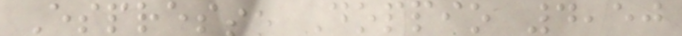Espresso Doppio 4,50
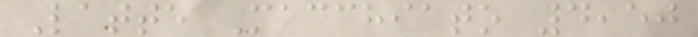Latte Macchiato 4,50
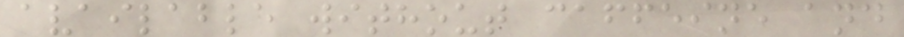available without caffeine and
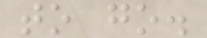to go.
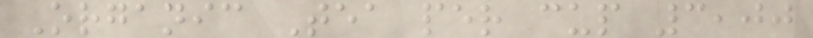Organic Tea per cup 3,00
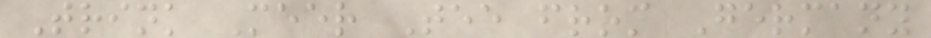Trink Meer Tee from Germany
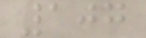107
